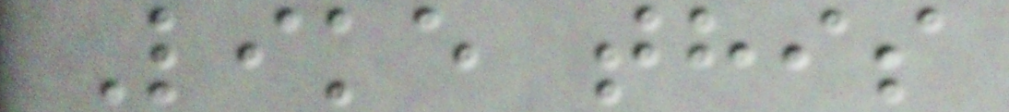Like this
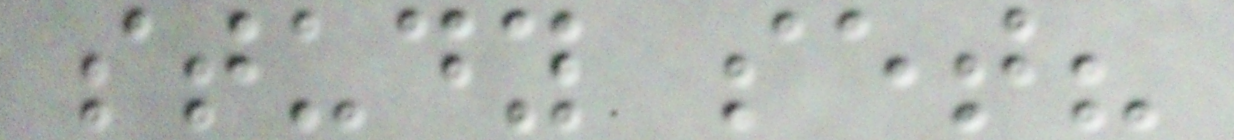study set?
